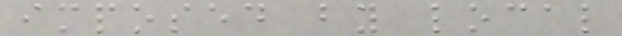imposed by local
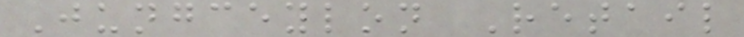Jungceylon Retail
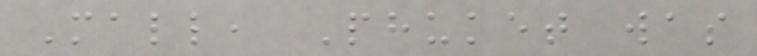Mall, Phuket was
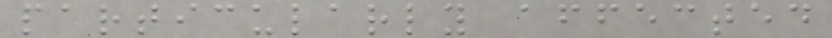particularly affected
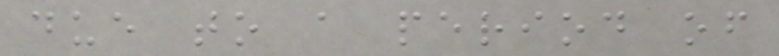due to a period of
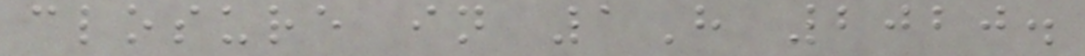closure in 1H 2020.
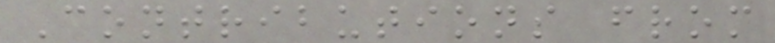Contributions from
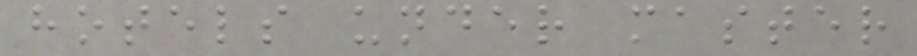hotels under master
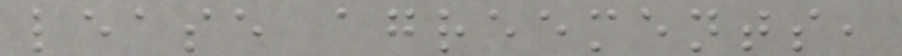lease agreements,
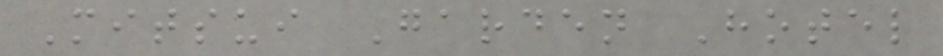Mitsui Garden Hotel
